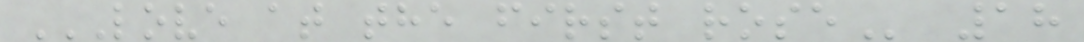LOVE AT THE FIRST ROSE 18
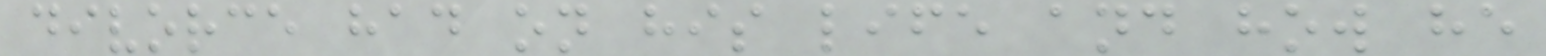divorce had on his life and how he
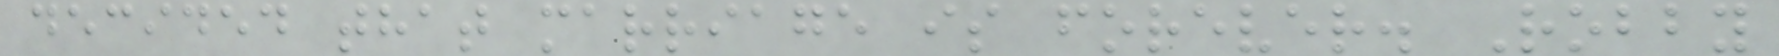decided that marriage is forever. Robby
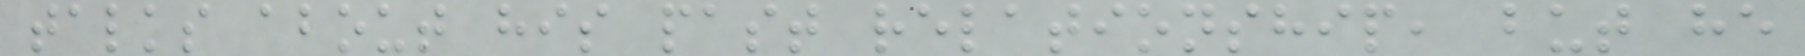talks about his past relationship, but he
